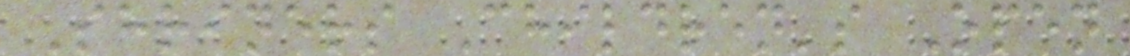Shriners Children's Open
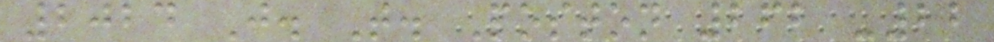2024 J. T. Poston 262 -22
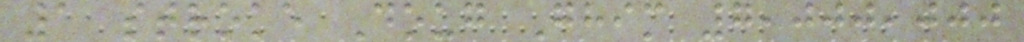1 stroke Doug Ghim 7,000,000
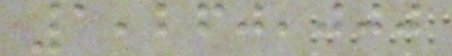1,260,000
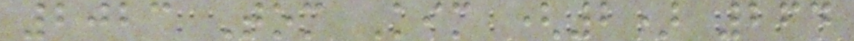2023 Tom Kim (2) 264
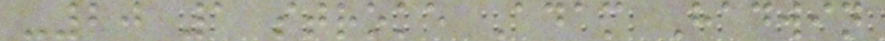-20 1 stroke Adam Hadwin
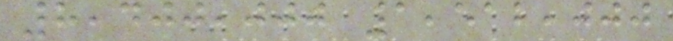8,400,000 1,512,000
